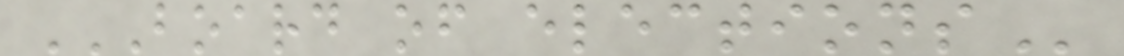BOARD OF ELECTIONS
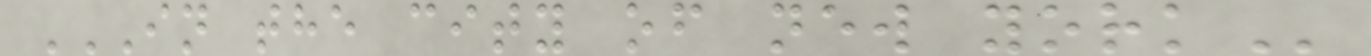IN THE CITY OF NEW YORK
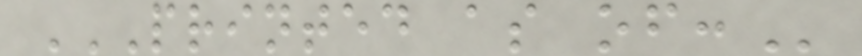PRINTED AS OF:
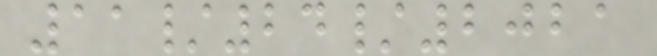11/24/2021
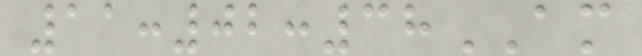11:02:38AM
